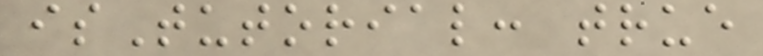isTutorial: true
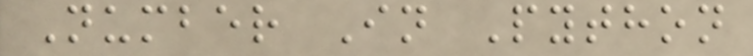Number In Python
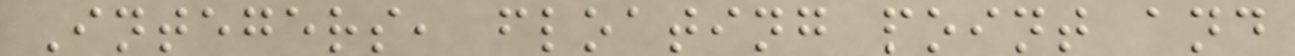Integers, floating point and
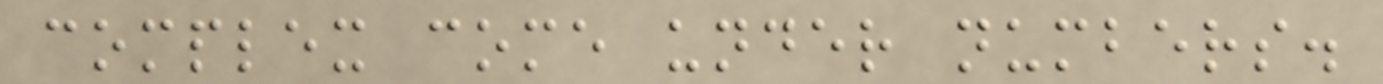complex come under numbers.
